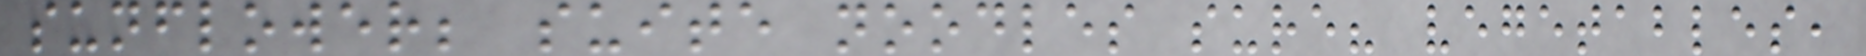sunflower; suite noodles sure? vegetables,
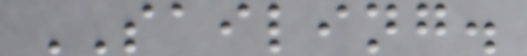SAILING.
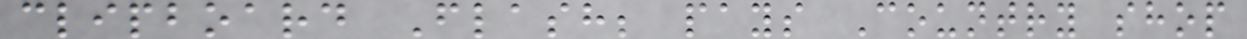clipboard Flash; pays Country shop
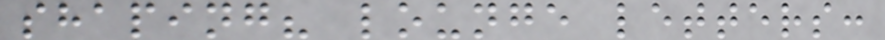shaping? lounge letters:
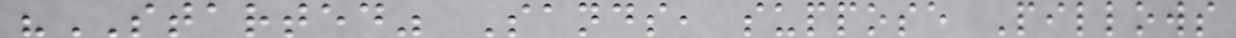"STARTED" Sands, suppose Pillows
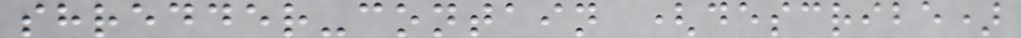shredder-contain (describe)
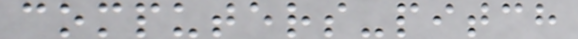computers-pitch
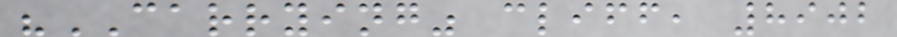"CARRYING" cliff, 8902
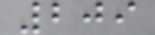209
